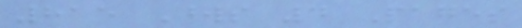815 Words 4 Pages
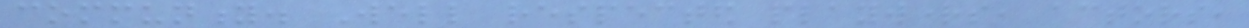community. Well respected playwrights, actors,
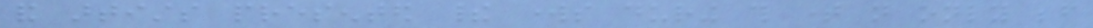and artists presented their works during this time not only before
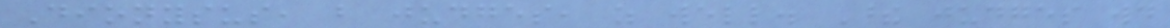Dionysus, but judges, as well. These judges would
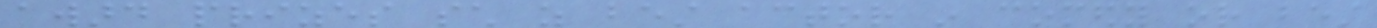award prizes such as best actor in comedy or best
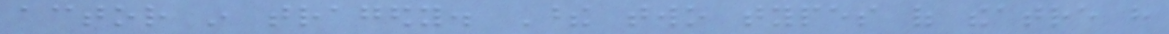actor in tragedy. These two types of theatre have
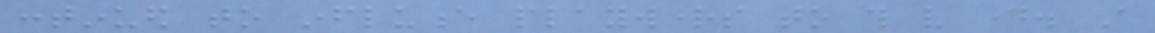continued to influence playwrights to this very day. A
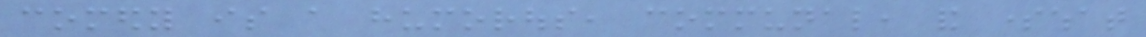comedy is a humorous, communal, and somewhat
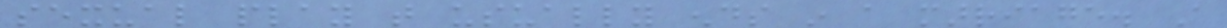sexual play that usually ends in a marriage. A
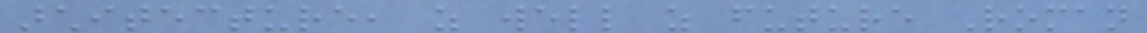architecture, as well as future Roman
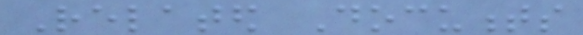Related Documents
